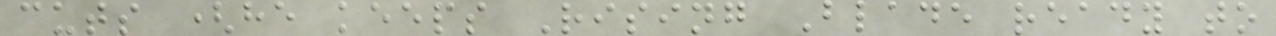cuts (he keeps Rising Blade ready to
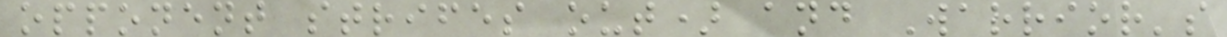opponent strifes out) and Warrior's
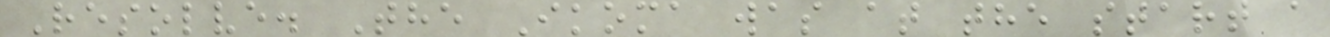Resolve. The Ikoma was at the start a
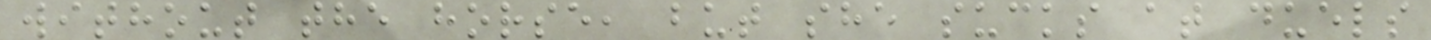without the horse, but she sucks at duels
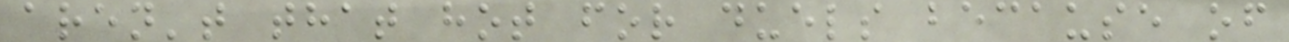aren't that hot for duels because of
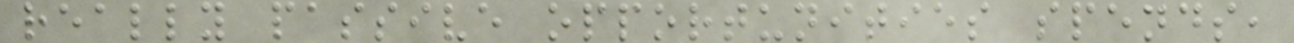really passive opportunities spends,
